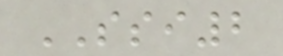SSI2
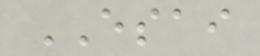ESAI
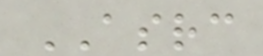ASRC
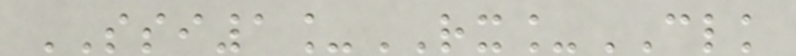SSI1_RX_CLK
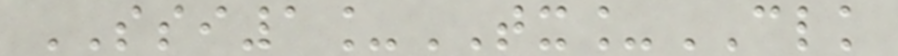SSI1_TX_CLK
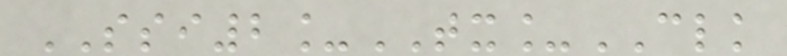SSI2_TX_CLK
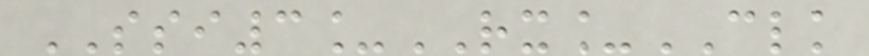SSI3_RX_CLK
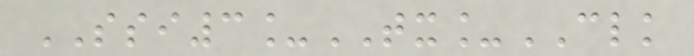SSI3_TX_CLK
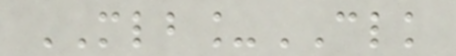MLB_CLK
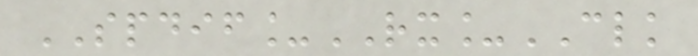SPDIF_RX_CLK
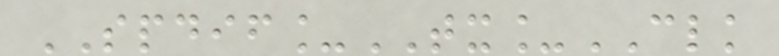SPDIF_TX_CLK
